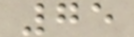75
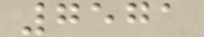7571
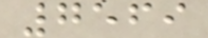7569
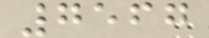7567
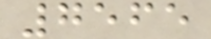7565
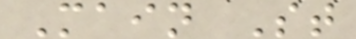Main St
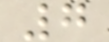7
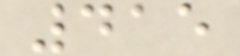415
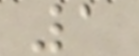1
